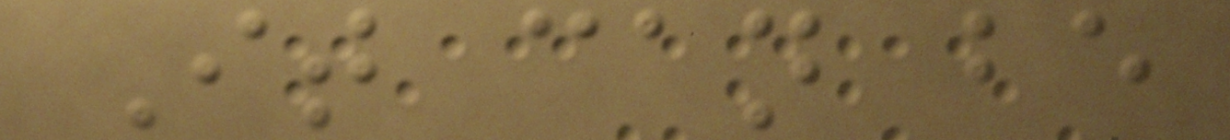It can be
